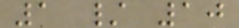1 / 10
